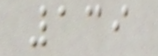139
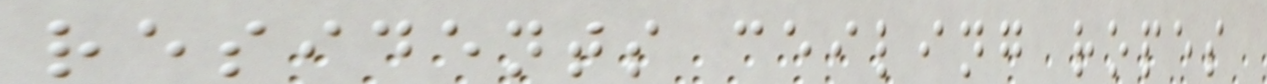residents ceiling ropes
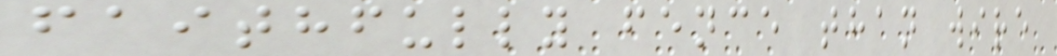faithfully fence than wire
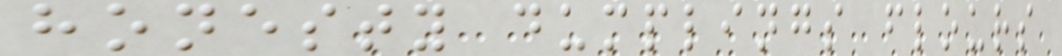honesty dumplings flours
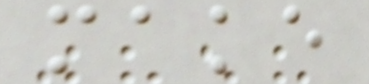make
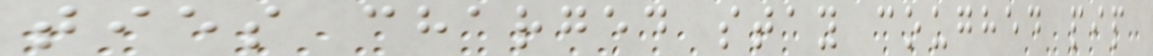ties charged stay coughed pip
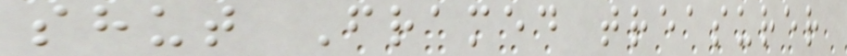shut Framed treasurer
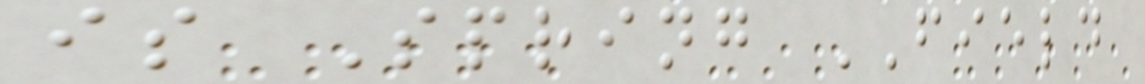is Spring FIELD
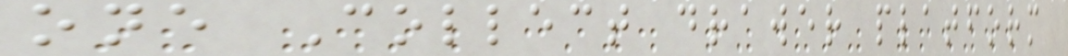one Collect drawer platform
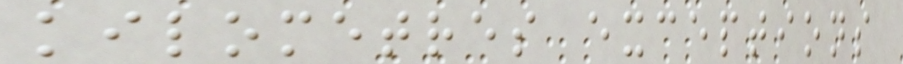kilometres exceptions
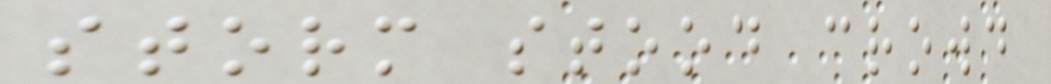storm stood crowd
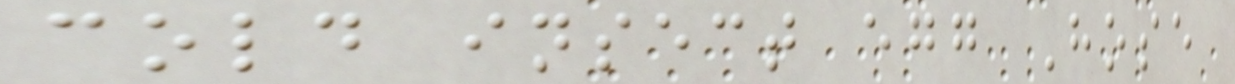cold insect egg Hose
